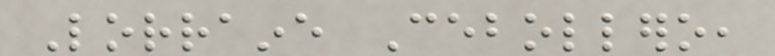Lorraine Cebollero,
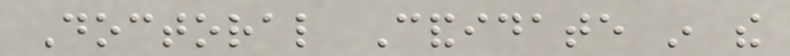Doctoral Candidate in the
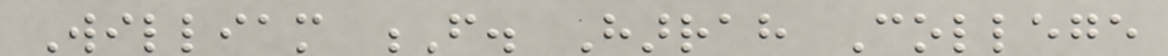William F. Harrah College
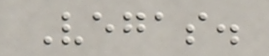Vegas.
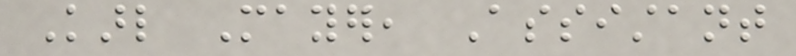Karl Mayer, Assistant
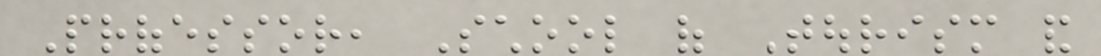Professor, School of Tourism and
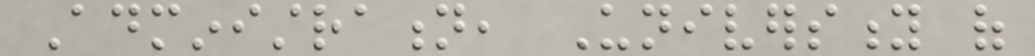Administration, University of
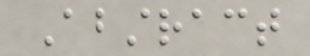Abstract
